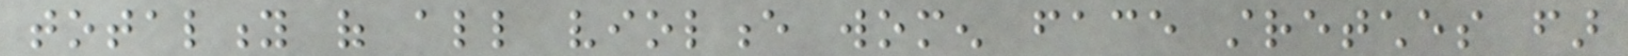totality of all violence women face stretches far
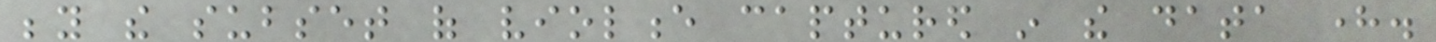beyond the subset of violence captured in the data here.
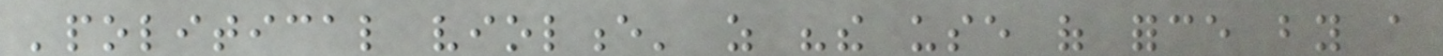'political violence' as "the use of force by a
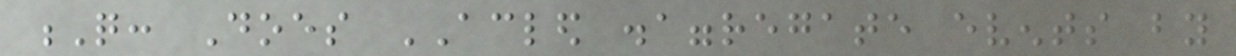Q: Does ACLED disaggregate events by
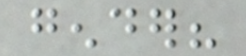gender?
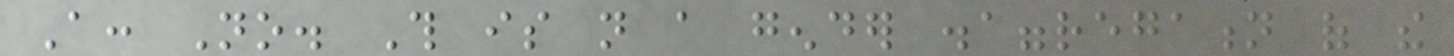A: No. This is not a gender disaggregation of the
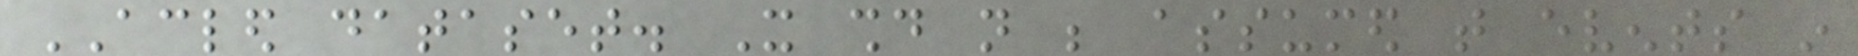ACLED dataset. It should not be assumed that events in
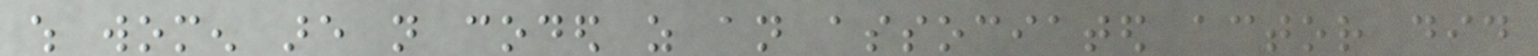which women are not coded as an associated actor did
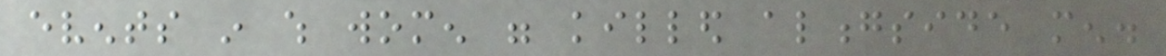events in which women were killed alongside men.
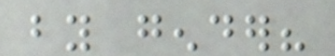by gender?
